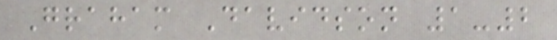Graham Davidson 1-2
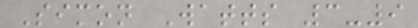Simon Watts 3-9
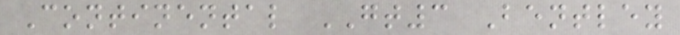Continental GT3 Bentley
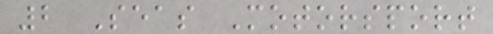2 Seas Motorsport
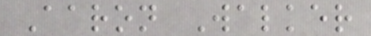Aaron Walker
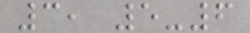3, 5-6
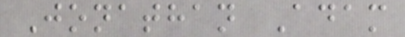Jonathan Adam
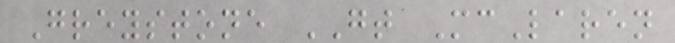Greystone GT McLaren
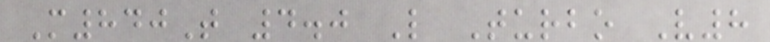M840T 4.0 L Turbo V8
